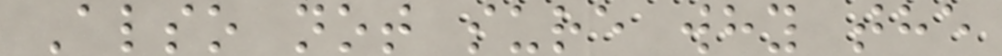Also not sure why the
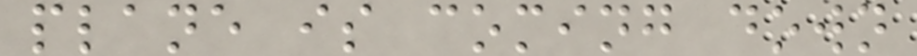plane is coming down
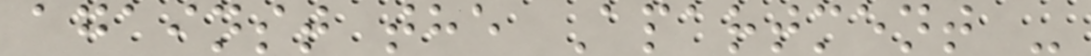against the Apartment -
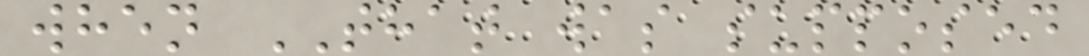when THAT was supposed
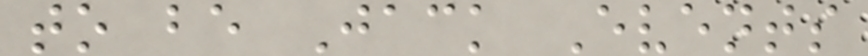to be Jack Events
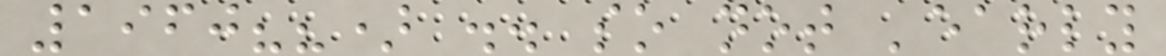1960??) .. so not 'early
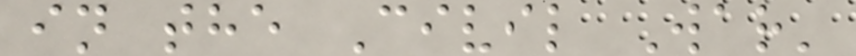in the Civil War'
